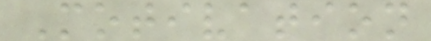Motivation
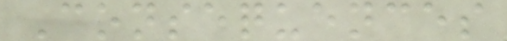Consequences
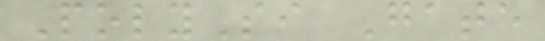PolySi Gate
